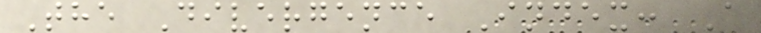The Divergence Index: A
